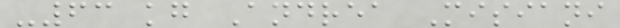-63 kg Andrea Misiani
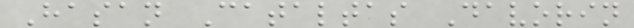Hasan Cataltas Davorin
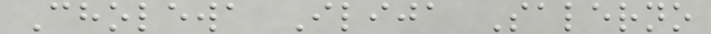Cholewa Ilija Salerno
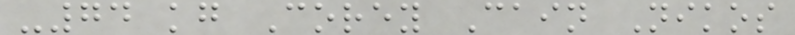-74 kg Corey Cain Nikos
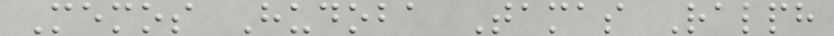Memos Hudoba Tamas Ralph
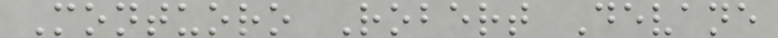Montuoro Robert Devane
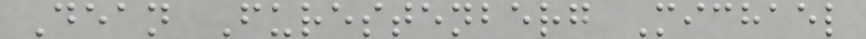Dean Furestenberg Michael
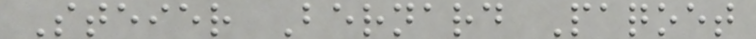Steier Bernard Paqoet
